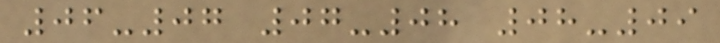06-07 07-08 08-09
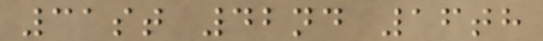31st 42nd 16th
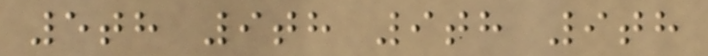5th 9th 9th 9th
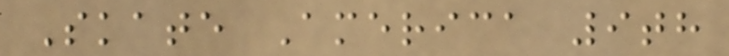Skate America 9th
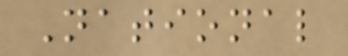National
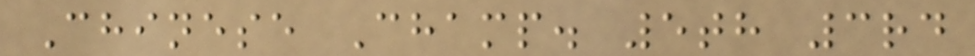Chinese Champ. 5th 3rd
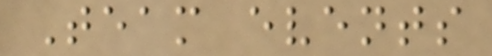Team events
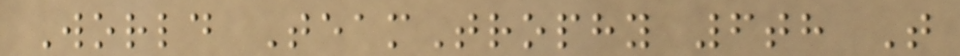World TeamTrophy 6th T
